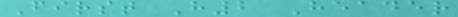First H2 Header
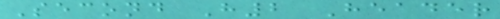Second H2 Header
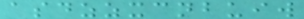asdzzxcnbuiw
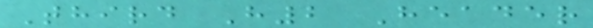Third H2 Header
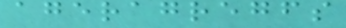ageragregfs
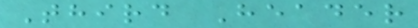Third Header
